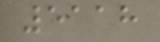5118
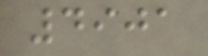4901
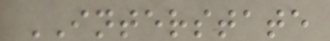INTERSTATE
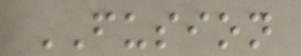FUSION
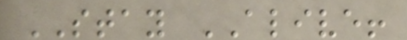STAY ALIVE!
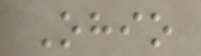Ohio
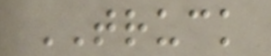TRUCK
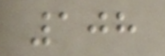108
